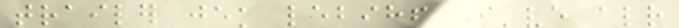trailer jek lebih! I've already
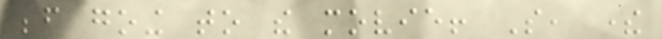before going to the movie! So, there
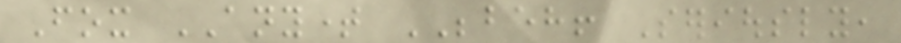Fox ANYTIME BEBEH! Seriously,
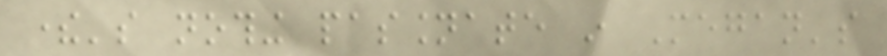there's nothing passionate in Megan's
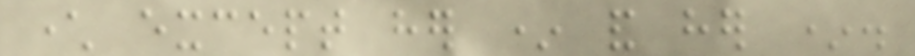character except her * and her *.
